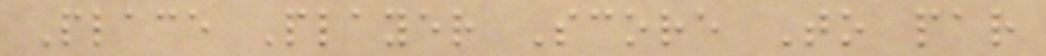Place Player Score To par
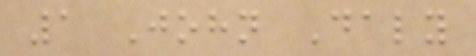1 John Daly
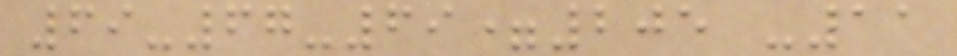69-67-69=205 -11
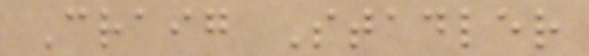Craig Stadler
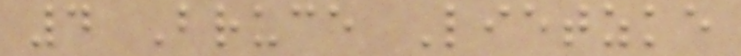4 Bruce Lietzke
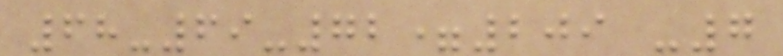68-69-72=209 -7
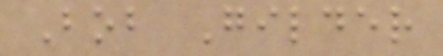Bob Gilder
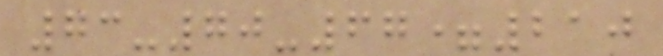73-70-67=210
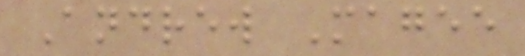Andrew Magee
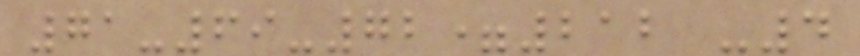71-69-72=212 -4
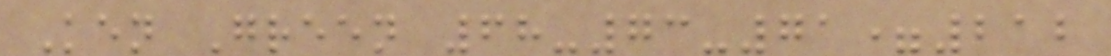Ken Green 68-73-71=212
